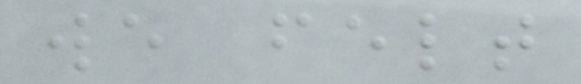we felt
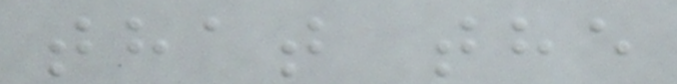that the
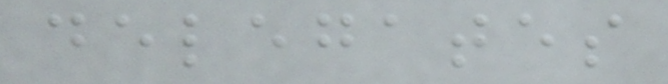delegates
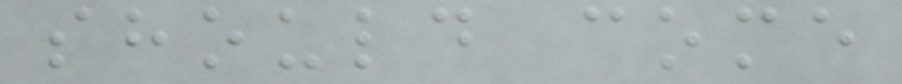should come
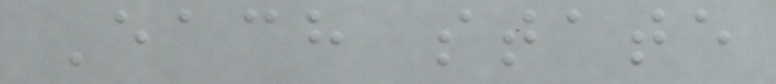Each state
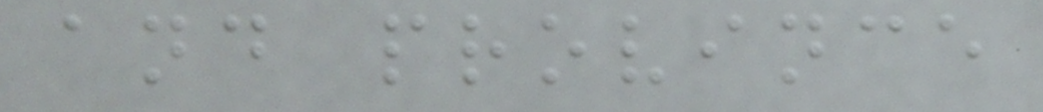and province
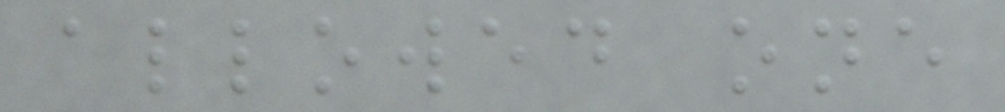allowed one
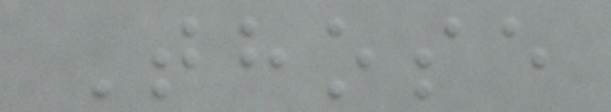Those
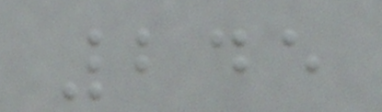245
